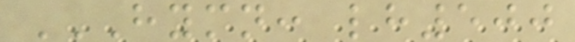HYMN: LH500
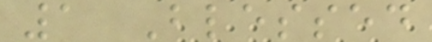1 Blessed
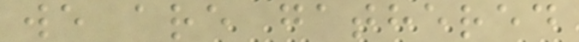we are gathered
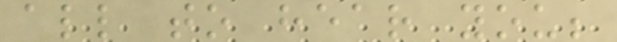all to hear you;
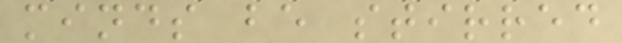minds be stirred
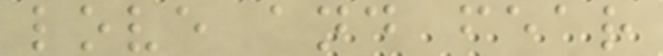love and fear
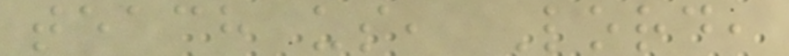teach us, Lord,
